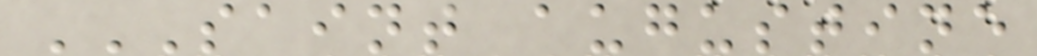SAINT AUGUSTINE
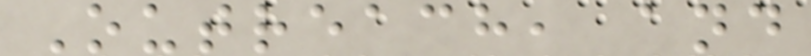Outreach, and
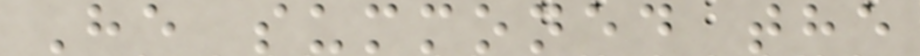He summoned the
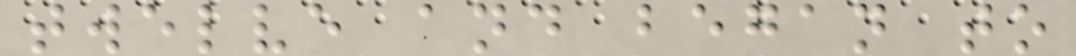twelve and began to
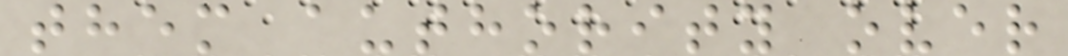them authority over
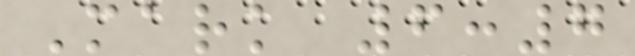Mark 6:7
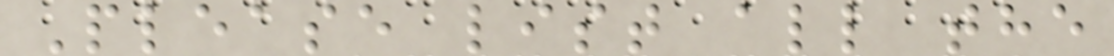Please list all the
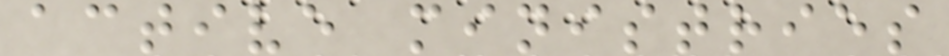active ministries
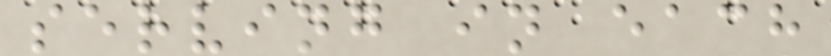serving in each
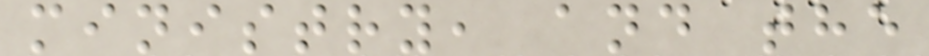ministry, and the
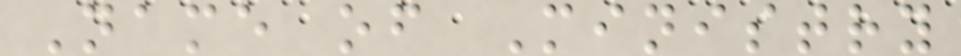Name of Ministry
